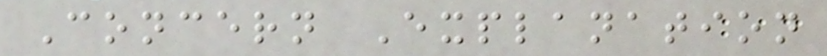Concern Explanation
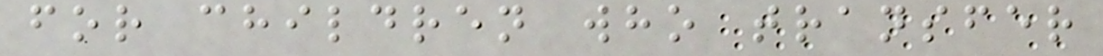for children who transfer
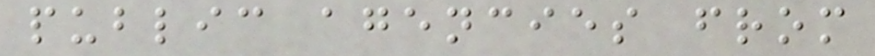public agencies from
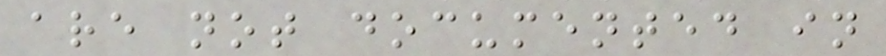are not documented in
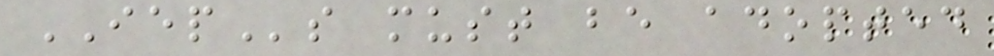IEPs must be adopted
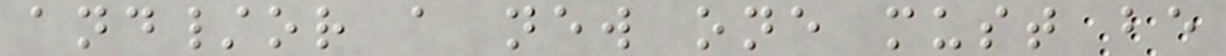and/or a new one must be
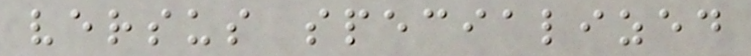versus specialized
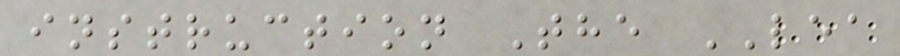instruction The LEA
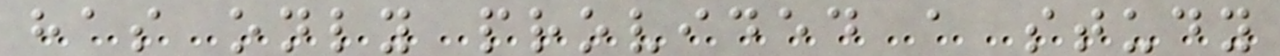has only provided a study
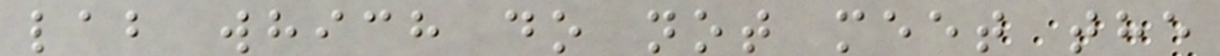lab which do not meet the
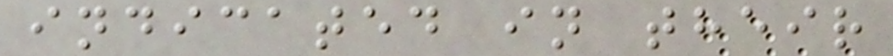indicated in their
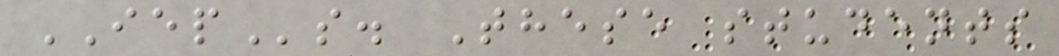IEPs. These students
